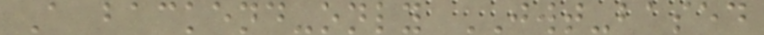A backend-only JWT-based
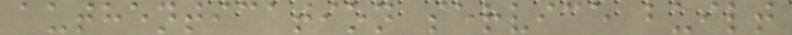authentication service built
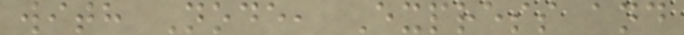with Node, Express and
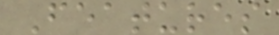Features
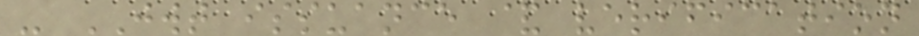- JWT issuance & verification
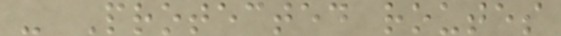- Protected routes
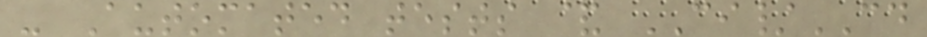- Automated tests & CI/CD
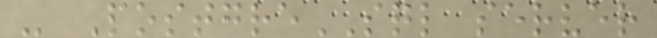- PostgreSQL server
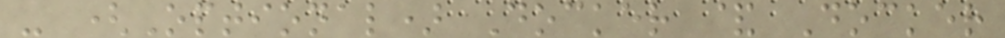- (Optional) Docker & Docker
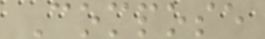Compose
